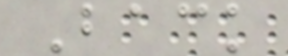Back
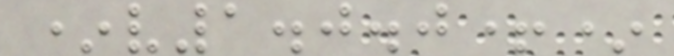*v1.0.0+*
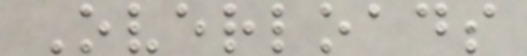Overloads
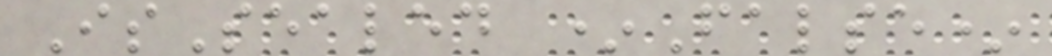IsSealed *False*
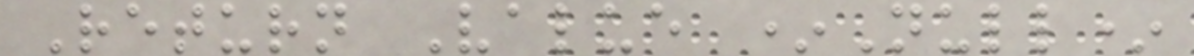Return Value *Null*
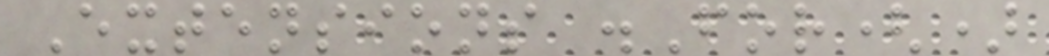Extensions .For()
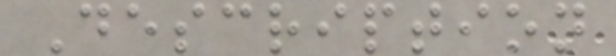Description
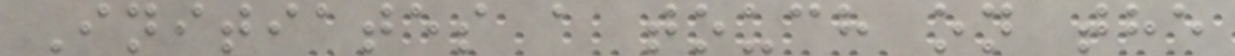Initiates a touch on the
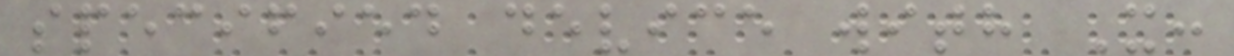specified device with X:
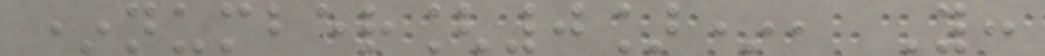*number[0]*, Y:
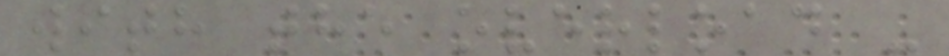with the overload -
